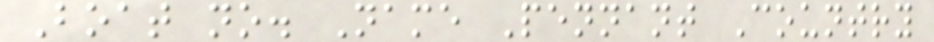Boat no. Name Pennant Country
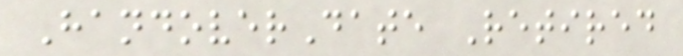HandoverDate Retired
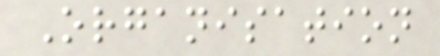Organisation
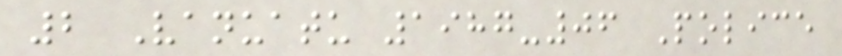2 Vanuatu 1987-06 Police
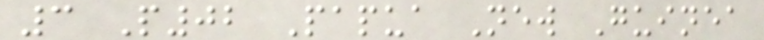3 P02 Papua New Guinea
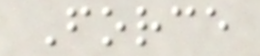Force
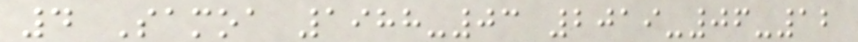4 Samoa 1988-03 2019-06-12
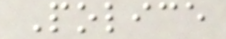Police
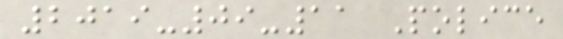2019-09-11 Police
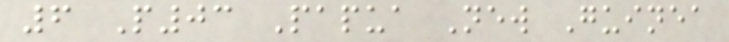6 P03 Papua New Guinea
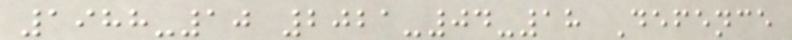1988-10 2021-04-18 Defence
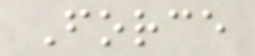Force
